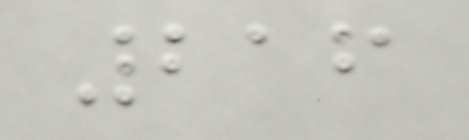216
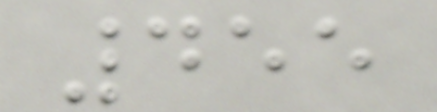455
